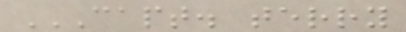CAPT. TERRY
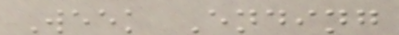Week Ending
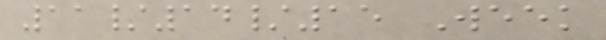11/14/15 Week
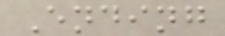Ending
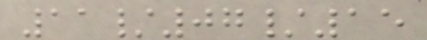11/07/15
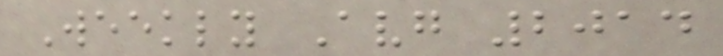Weekly Avg 2014
